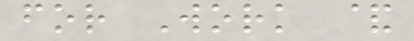for Work &
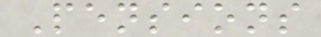Pensions
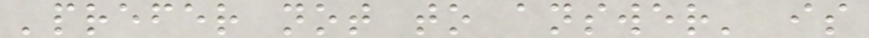'prefer not to answer' is
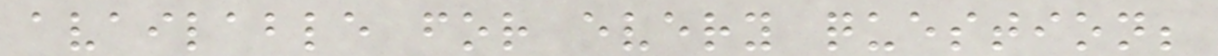available for every question;
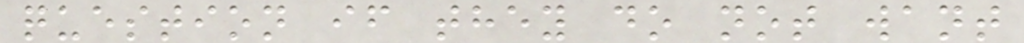question if they do not want
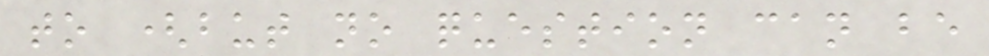to (but no question can be
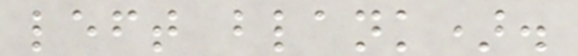left blank).
